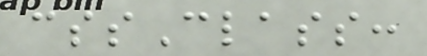cssClass:
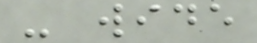- wide
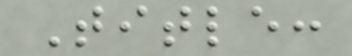Title:
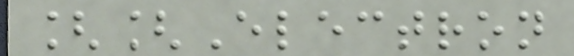[[Electron
